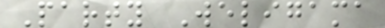Party Weligama
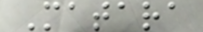Matara
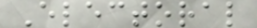Electoral
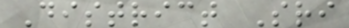District Sri
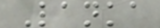Lanka
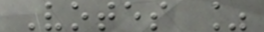Votes %
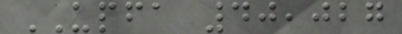UPFA 40,027
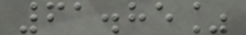61.85%
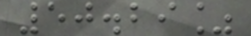50.29%
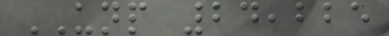UNP 24,225
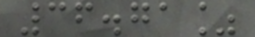36.71%
